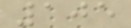105
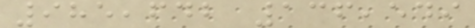985,642 136,549
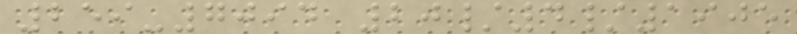259-7094 20/4/1905
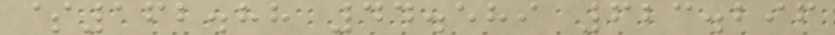$162.88 44.589 623.296
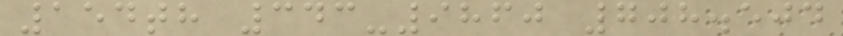154th 343-9860 708.504
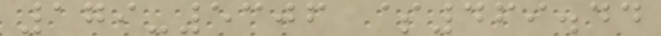179-5306 $469.44
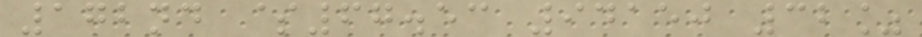172nd $67.53 94150 32%
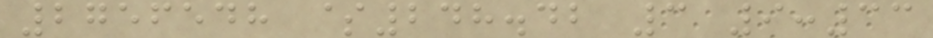2756548 $248.42 3 9:33
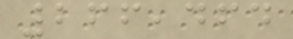266,464
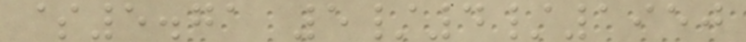$5.71 5/4/1950
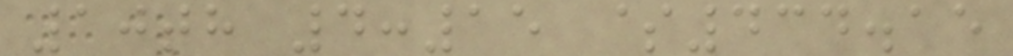10th 4:15 $434.15
